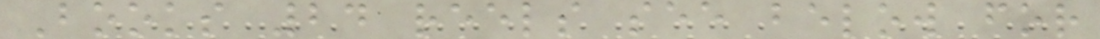Books 24 reels see below for
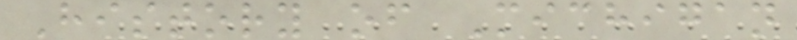History of Michigan
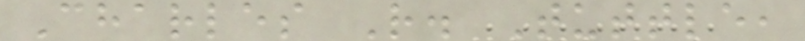Charles R. Tuttle,
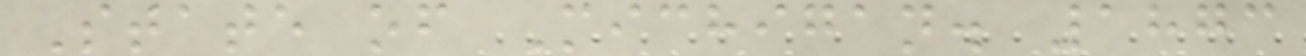State of Michigan. 1873
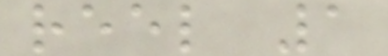reel 1
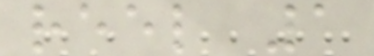reel 1
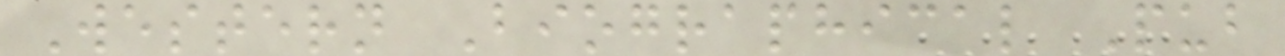Western Biographical Pub
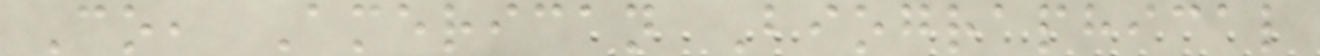Co, American Biographical
